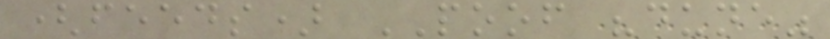(feeds) POOF "dune"
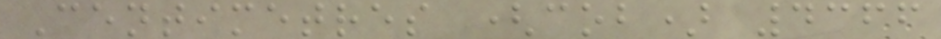Centimetres (cob) 4366
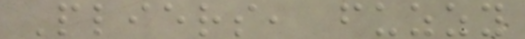Pliers, fuzzy
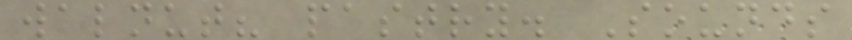walnut? pastry. Sounds
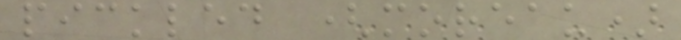pickled (moreau)
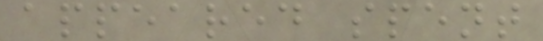appeared spent
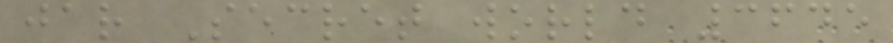jar Secret world 3645
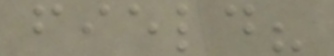field?
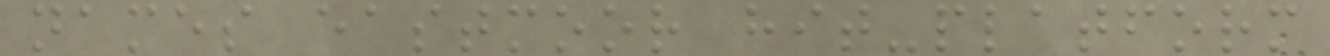names eastmoor hit-platform
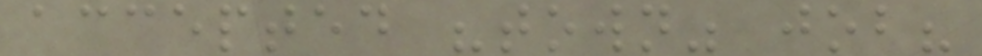accepted "town" job?
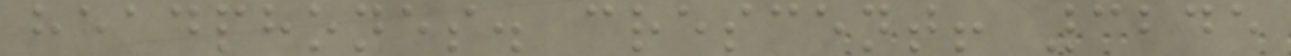headphones. crescent! 3245
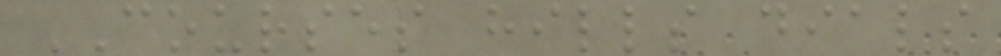COURSES hills dials
